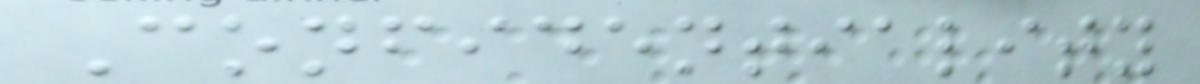Confidentiality
